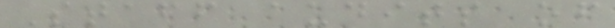Staff audits of
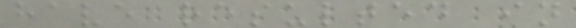have resulted in
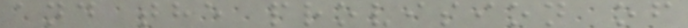and the provision of
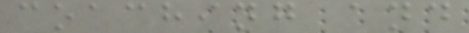coaching and
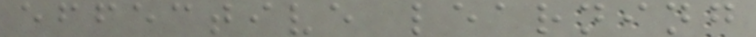effective learning
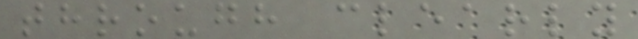through clearly
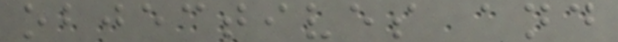objectives and
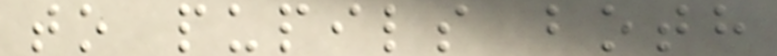to pupils both
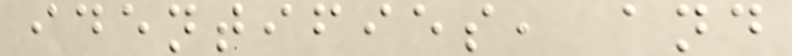identifies, and
